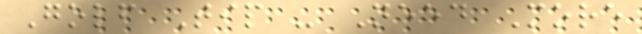Golf Tip - Need More
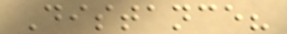Distance?
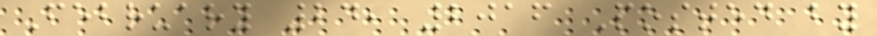February 24, 2016 Posted by
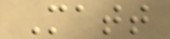Matt
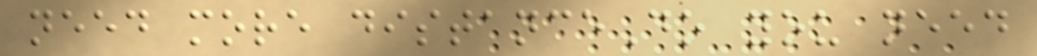need more distanceDo you need
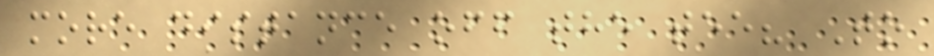more distance off the tee? To
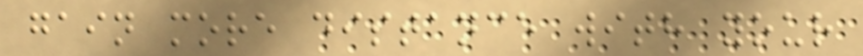gain more distance with your
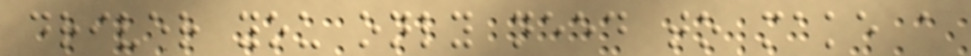driver you only need to make a
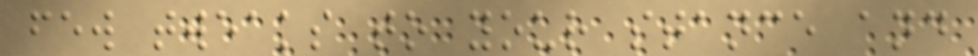few tweaks to your stance and
